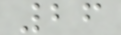26
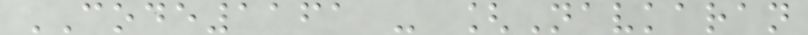CODE1161 - [Navkaran
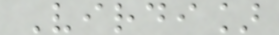Virdi]
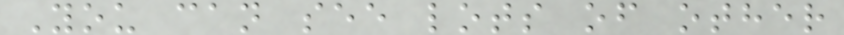You can see lots of other
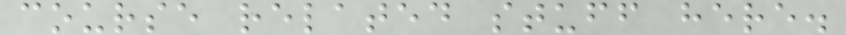course related stuff here.
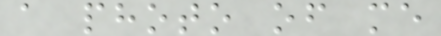a photo of me
